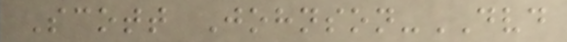Scott Johnson-DVD
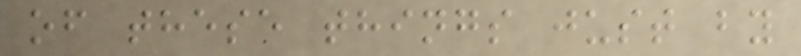of these things just by
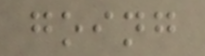going
